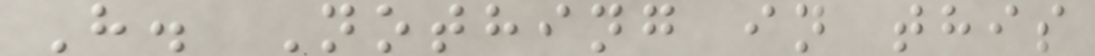H. Nothing in this
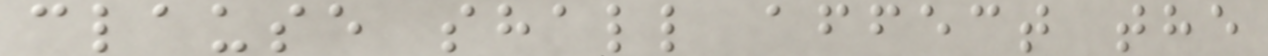clause shall affect the
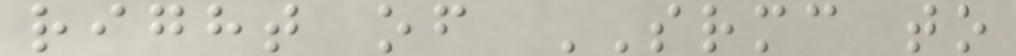right of SRMC to
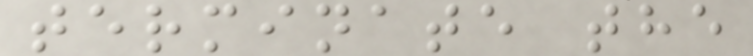terminate the
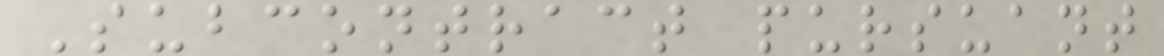Subcontract pursuant
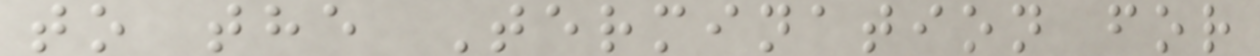to the Termination for
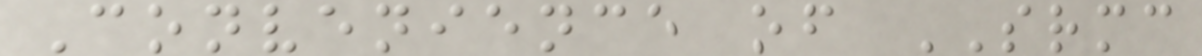Convenience of SRMC
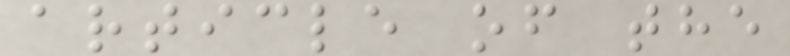article of the
